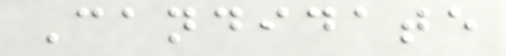Candidate
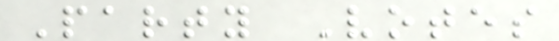Party Votes
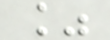%
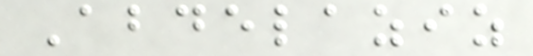Abdelaziz
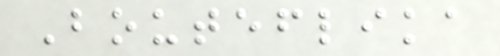Bouteflika
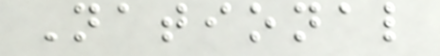National
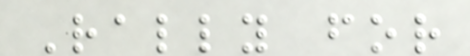Rally for
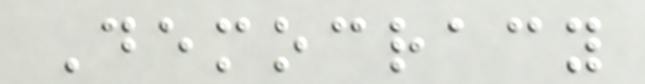Democracy
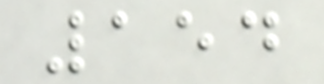154
